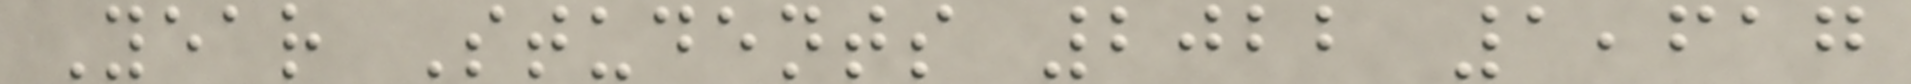Year Students 2022 1,617
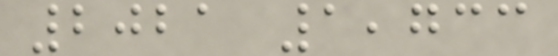2021 1,733
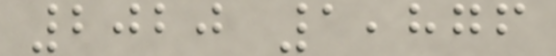2020 1,876
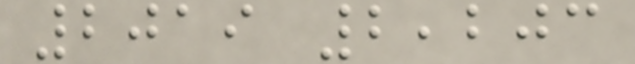2019 2,203
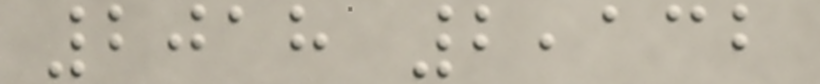2018 2,132
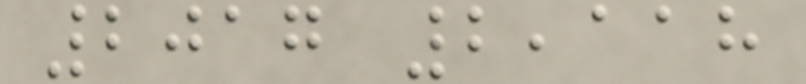2017 2,118
